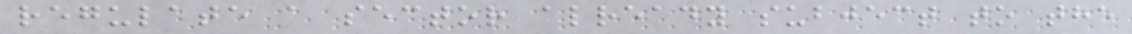regulate a sector already subject to the
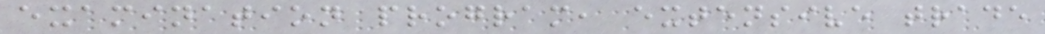examination program, extensive trade
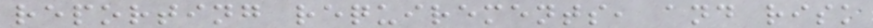reporting requirements, and risk
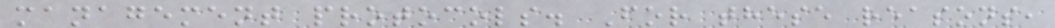management protocols. For these reasons,
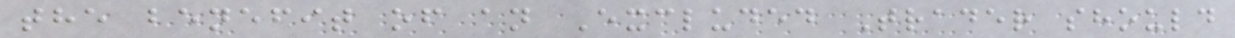the benefit of an Excluded Trader should
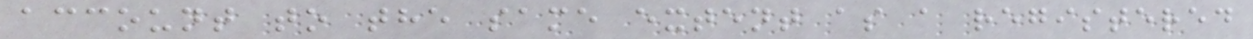account to the same extent as a registered
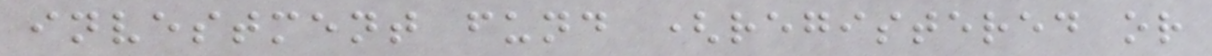investment fund (registered or
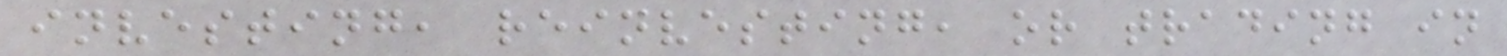investing, reinvesting, or trading in
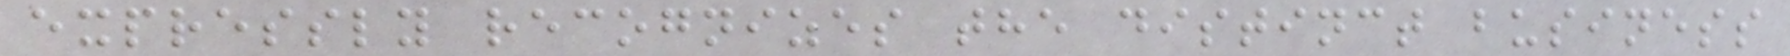expressly recognizes the distinct business
